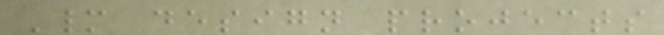Many design projects
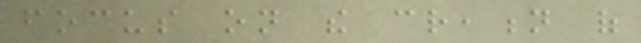focus on the creation of
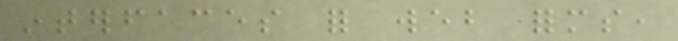interfaces for web forms,
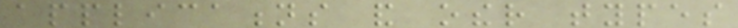applications and other types
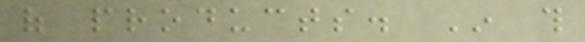of products. In this
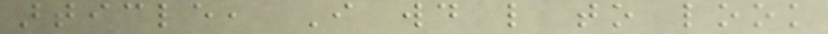article, I would like to look
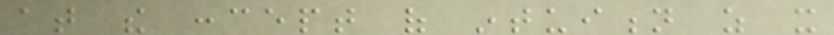at the concept of intuition as it
